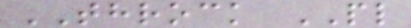THROCK PL
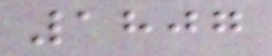1807
